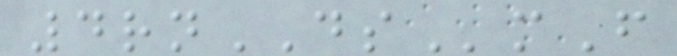4rnDSmF
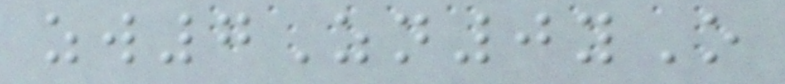zw7Zn0yO
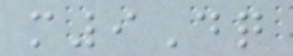m9Dq
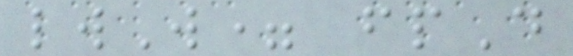lwW= fpD
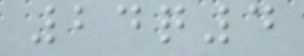24q4
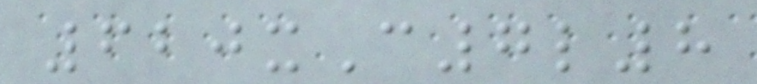620xC7l8
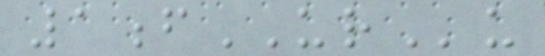1fURu
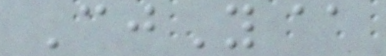CjY@
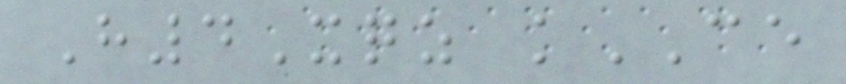H4Xqz kCE
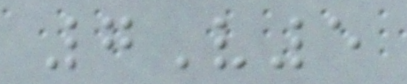7V5
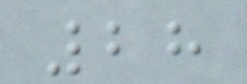28
